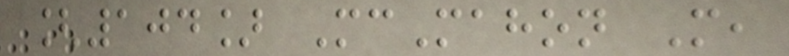[104] McMahon M,
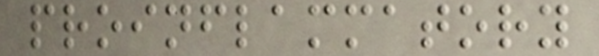proinflammatory
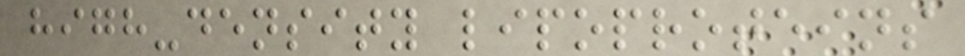high-density lipoproteins
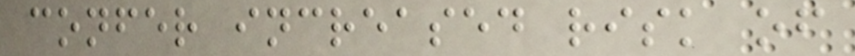confer increased risk of
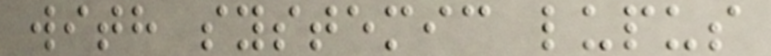with systemic lupus
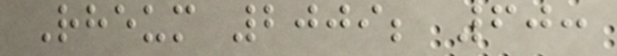Rheum 2009; 60:
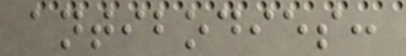antibodies:
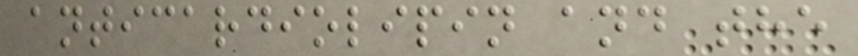anticardiolipin and the
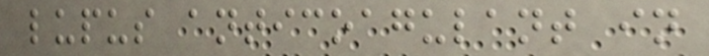lupus anticoagulant in
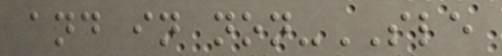and in non-SLE
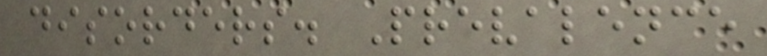disorders. Prevalence
